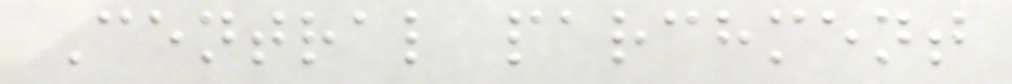Central parchment
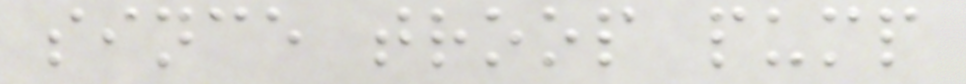since troop pump
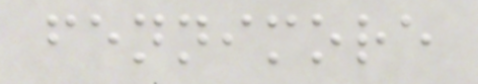fennimore
